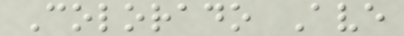Colorado Ave
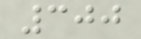300
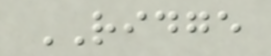RIDGE
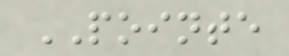POINTE
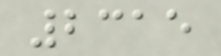2315
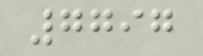7797
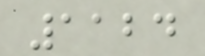1124
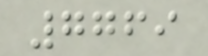7769
